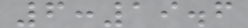6:19.6
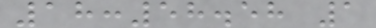18:58.58 1
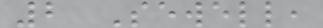2 Sewell,
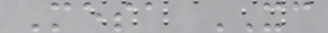Mesa XC
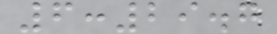6:29.7
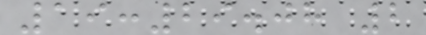19:29.08 2
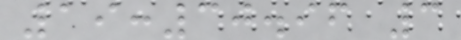19:30.96 3
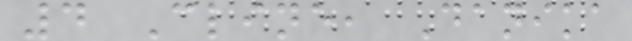4 Cline, Danika
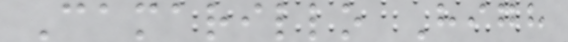Camarillo High
